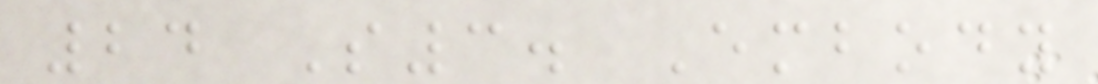24 S3. Embody
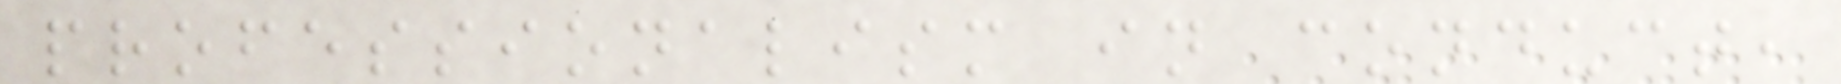professionalism in conduct,
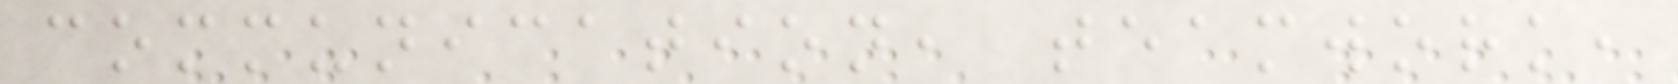communication, teamwork,
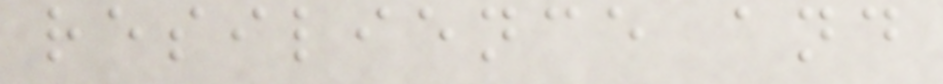resilience and
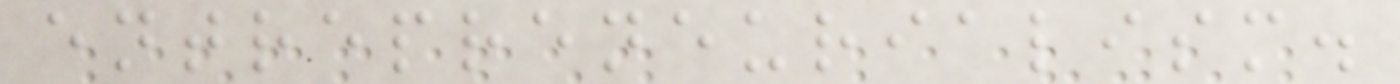entrepreneurialism.
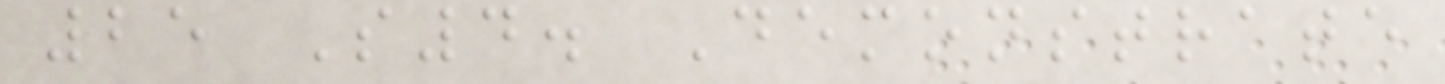25 S4. Demonstrate
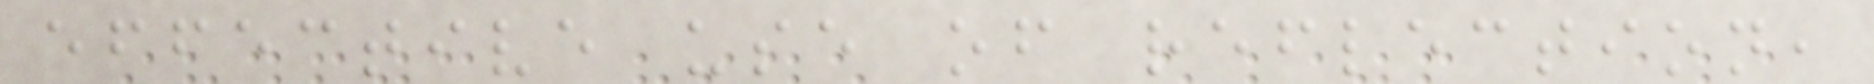effective use of reflection,
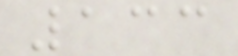133
